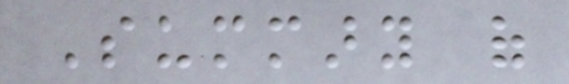Summary of
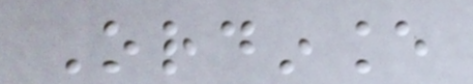Ordinance
